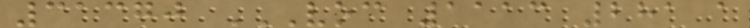31370 VOC 1113 281 A
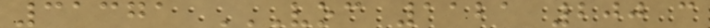31371 VOC 1121 200 C
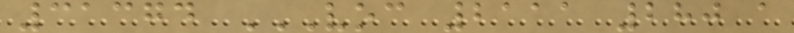31374 VOC 2111 280 A
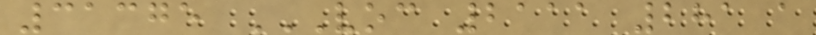31375 VOC 2111 281 A
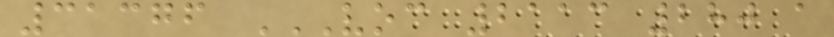31376 VOC 2113 280 A
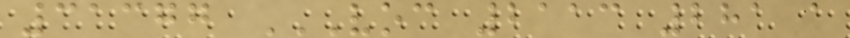31377 VOC 2113 281 A
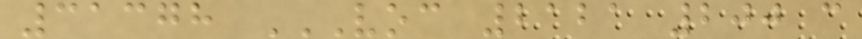31378 VOC 2121 200 C
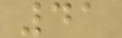41
